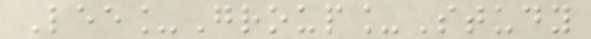Lee_Group_Study
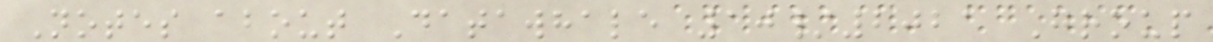Notes about Datawhale 10/2021 Group
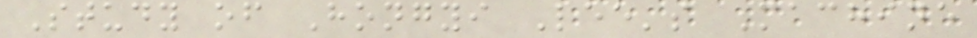Study of Hongyi Lee's Machine
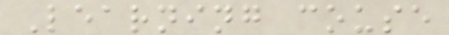Learning couse
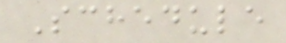Schedule
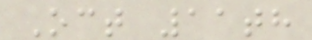Oct 11th
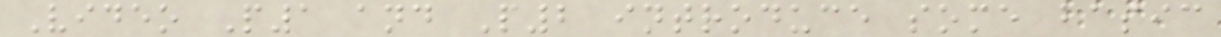Video P1 and P2 introduce some basic
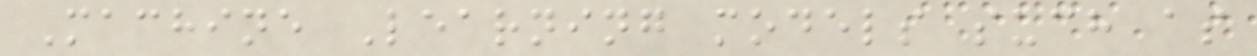Machine Learning models such as
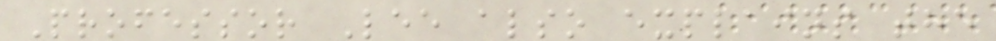Professor Lee also explains the
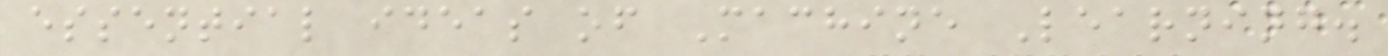essential ideas of Machine Learning.
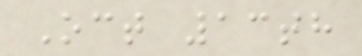Oct 13th
